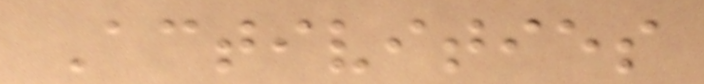Activities
